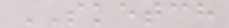SKETCH
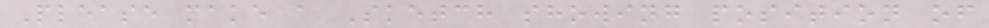Please make a Sketch showing position of
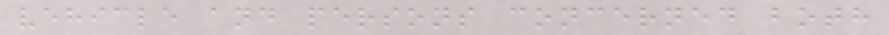vehicle and persons concerned both
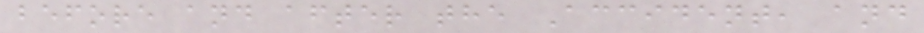before and after the Accident, and
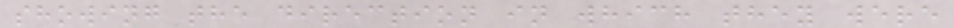showing the direction in which they were
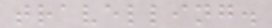travelling.
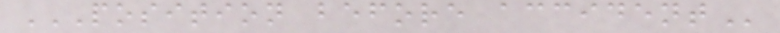POSITION BEFORE ACCIDENT
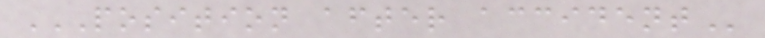POSITION AFTER ACCIDENT
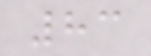83
